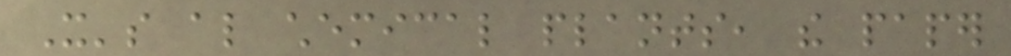It's also chemical plants, the paper
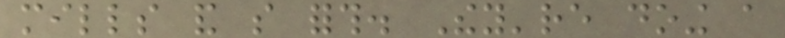mills and so forth. They're doing a
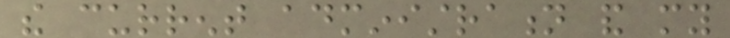the current administration and my
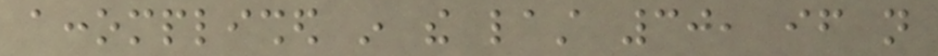accomplished in the last 30, if not
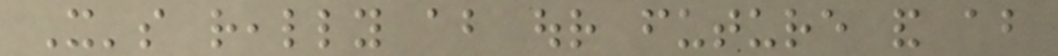It's really about our future and about
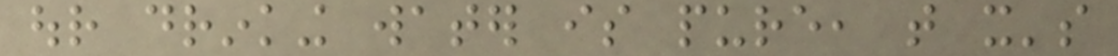our drinking water is pure, that it's
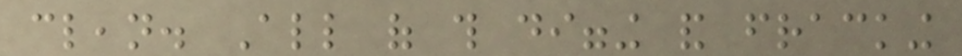clean. All of this digging and fracking
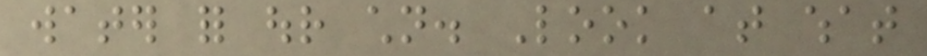water for our children. Look at what
